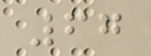67
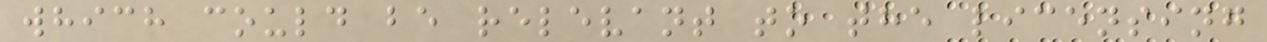which could be relevant to the licensing
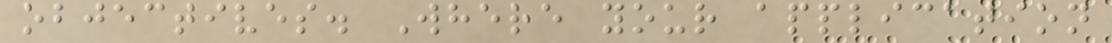objectives. Where your application
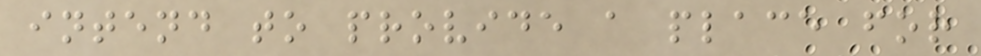intend to provide a place for
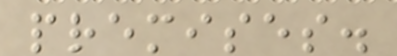premises.
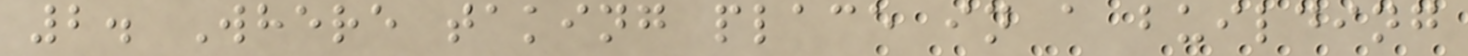2. Where taking place in a building
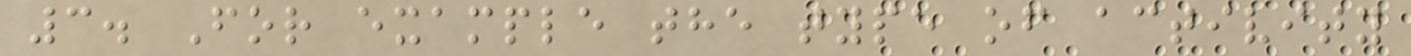3. For example the type of activity
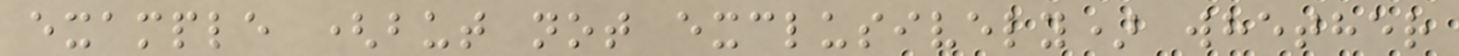example (but not exclusively) whether
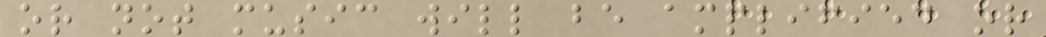or not music will be amplified or
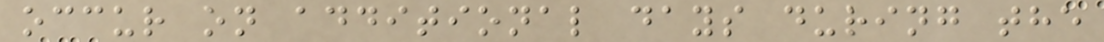occur on additional days during the
